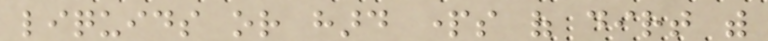liquids or hard parts of dirt with
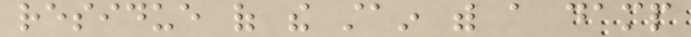residue of the stain with a damp
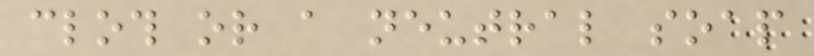cloth or a neutral soap
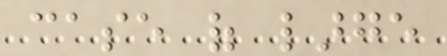case of large
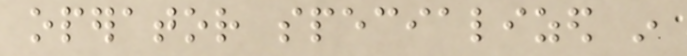operator specialized in
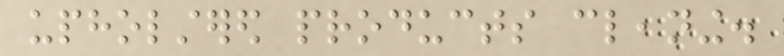upholstered products cleaning.
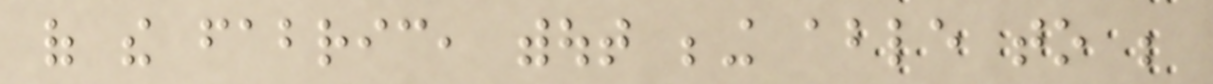of the fabric, without being able to be
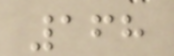168
